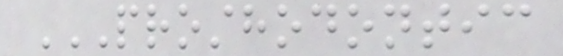PROSTHODONTIC
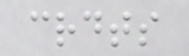crdts
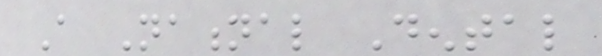A National Dental
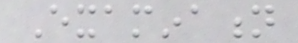Examination
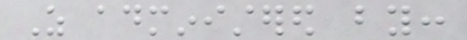As administered by:
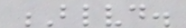Blvd.
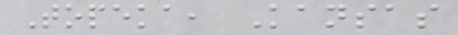Topeka, Kansas
